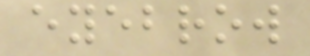eyebrow
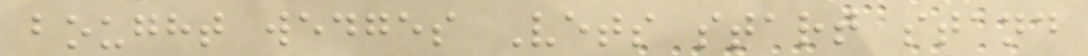bought wedges Vets start stand
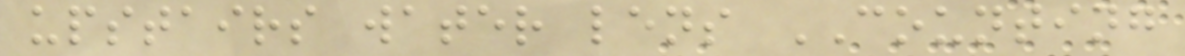upstairs water lens COUNTING
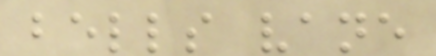bells vane
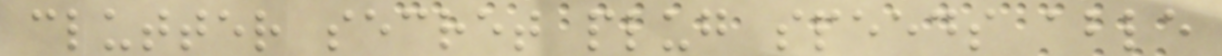clutter secret plug speeds able
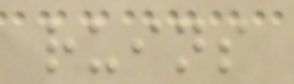ruins
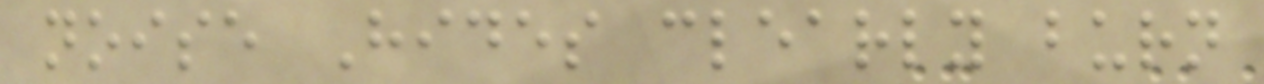noise Hides clearly burn
